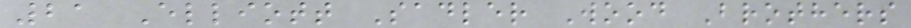21 Elliott Sadler Wood Brothers
